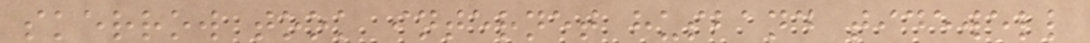skerrow took internet husband tidewell
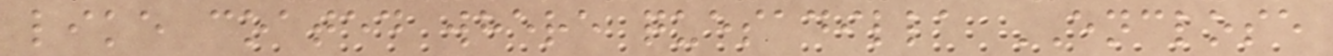like coated where quesadilla ENCLOSE
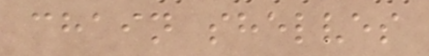chain shelves
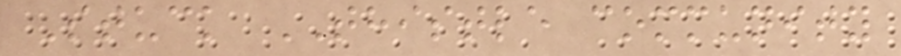Stuck THISTLE community
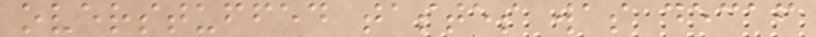overstuffed tastes was decaf
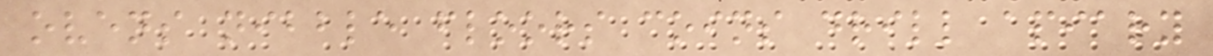ovens nibble floors coins drill apiary
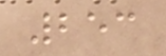253
